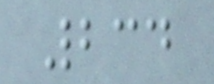234
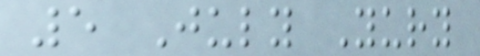5 July Yury
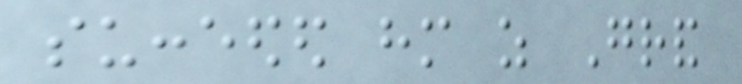succeeded him as Grand
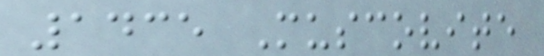1435 Muscovite
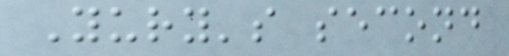Yury's second
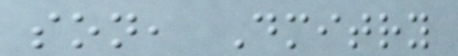son, Dmitry
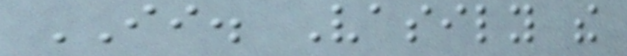II. Vasily the
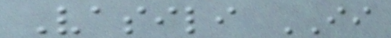Vasili II
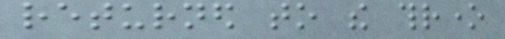returned to the throne
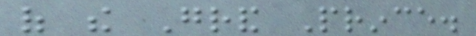of the Grand Prince.
